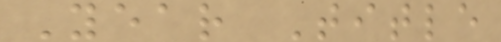Year Title
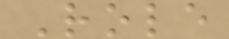Role
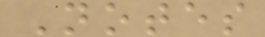Notes
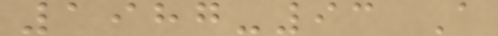1987-93 A
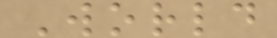World
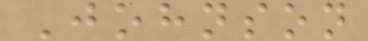Johnson
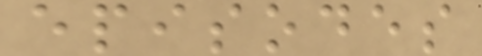episodes
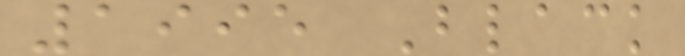1995 Black
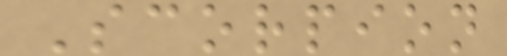Scorpion
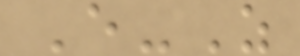E-Z
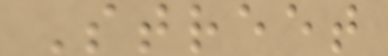Street
